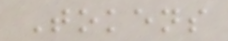Tokens
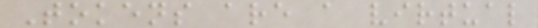Tokens are a virtual
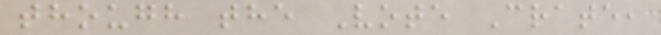though the Vote Crate,
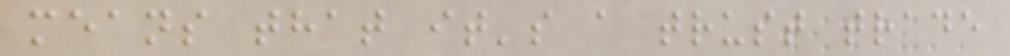means that it's a trust trade
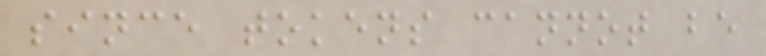since tokens cannot be
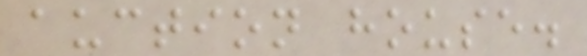auction house.
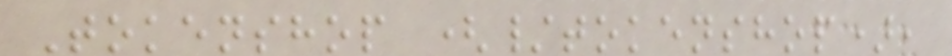Tokenshop (/tokenshop),
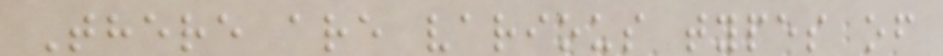There are various types of
